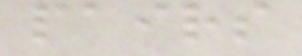pairs
